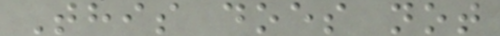This does not
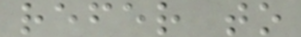refer to
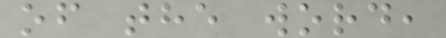of the word,
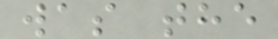was the
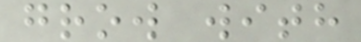grow with
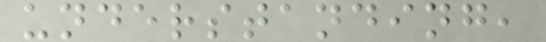understanding,
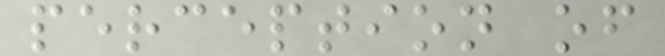perception of
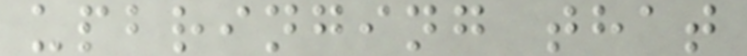upbringing that
